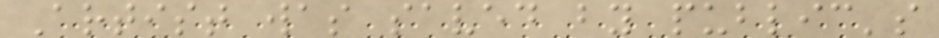Artist was saved by public's
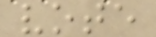vote
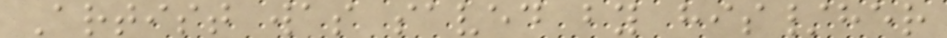Artist was saved by his/her
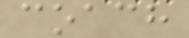coach
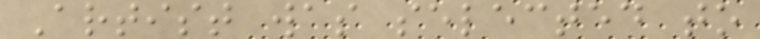Artist was selected to
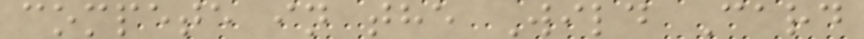compete in the Wild Card
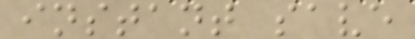instant save
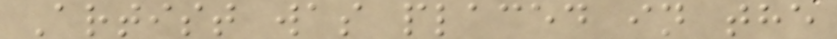Artist was placed in the
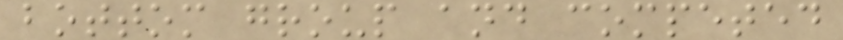bottom group and competed
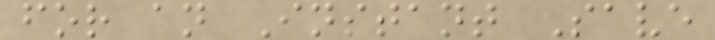for an Instant Save
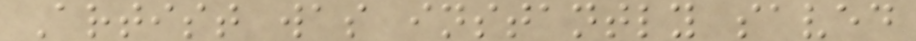Artist was instantly saved
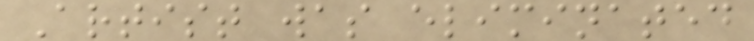Artist was eliminated
